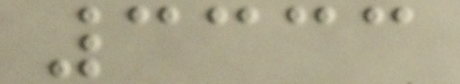3333
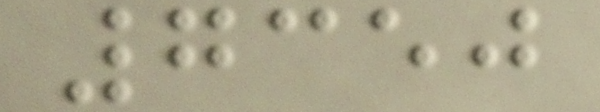7350
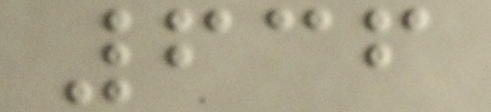636
